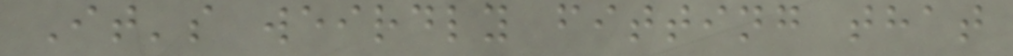It's weirdly fitting that
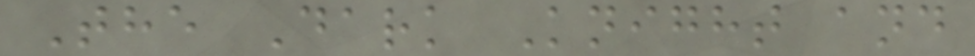The Dark Knight and
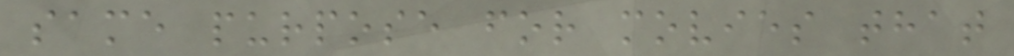same purpose for movies that
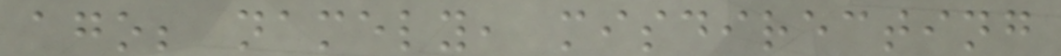ago; namely, misdirecting
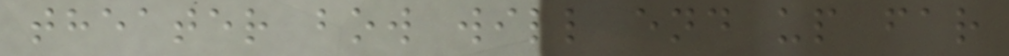theater bow will end up far
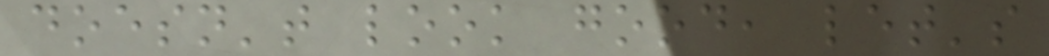doesn't look good, let's
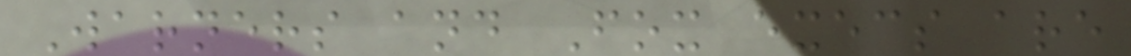Warners and Fox execs are
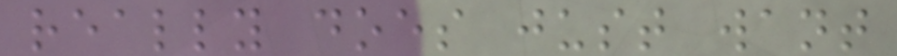really does just want
